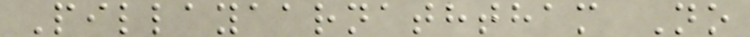Pillayaarnaththam No
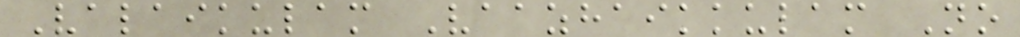Valaikulam Vaazhaikkulam No
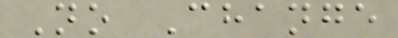No Change
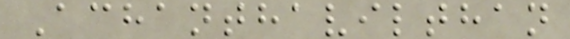Achanthavilthan
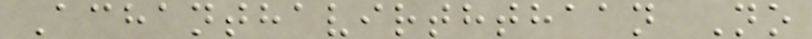Achanthavirththaan No
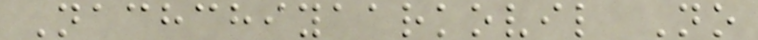Nachchiyaarkovil No
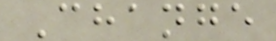Change
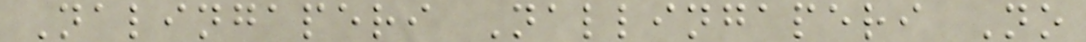Nalingaperi Nallingaperi No
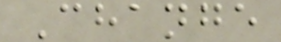Change
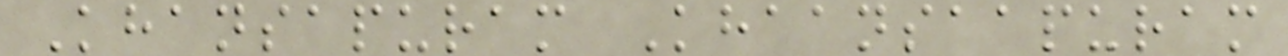Khansapuram Khaansaapuram
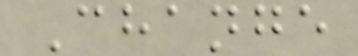Change
